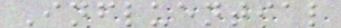Influential
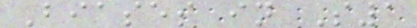Biases in S1
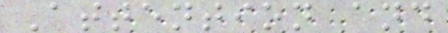Attention and
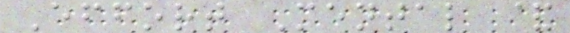Effort Mental &
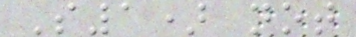S1) not
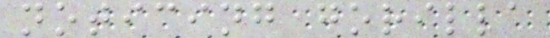noticing gorilla
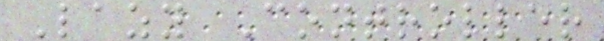Lazy Controller
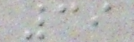39
